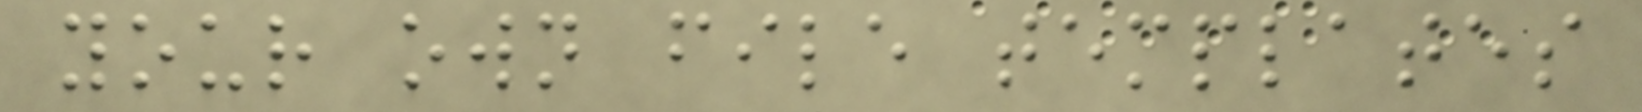your own file templates
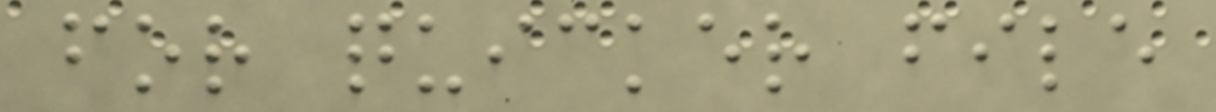for quicker file
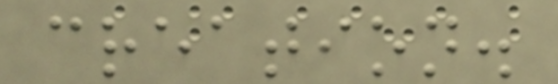creation.
